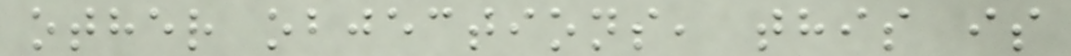other objections, this is
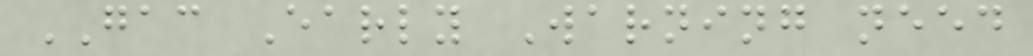GAC Early Warning need
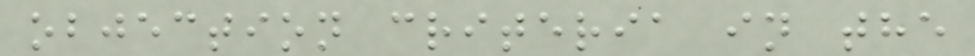objection criteria in the
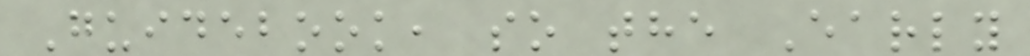Guidebook, so the Early
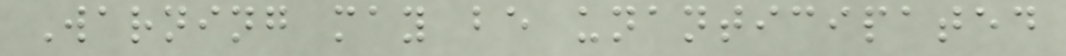Warning may be unanticipated
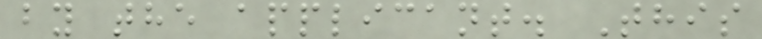by the applicant. This
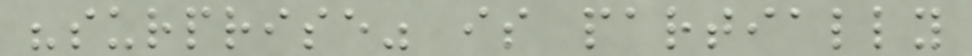"surprise" is partially
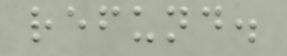refund.
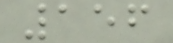156
